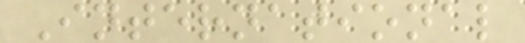International
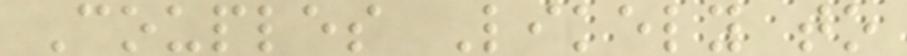Couples Likely to
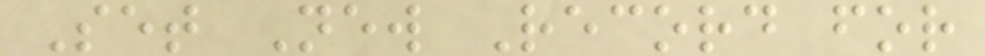Set New Record for
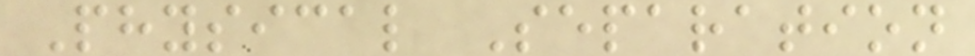Physical Separation
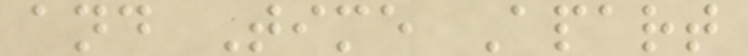and Time Apart
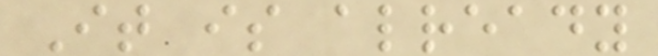It is already
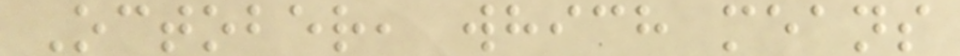October, which means
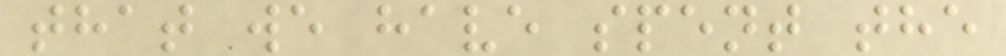that we have spent the
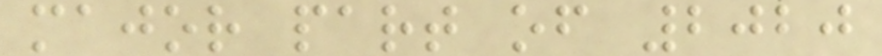major part of 2020
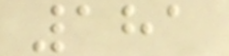181
